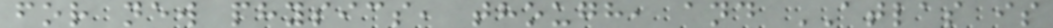for new physics, though, and ATLAS is
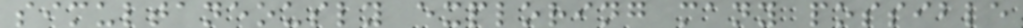simultaneously exploring many possible
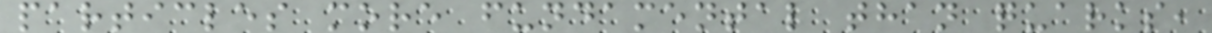particles more fundamental than quarks,
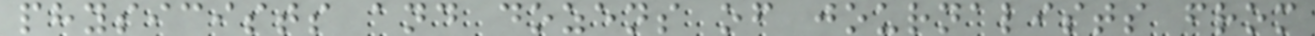physicists and dozens of journalists from
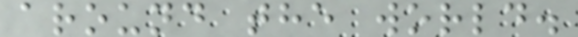around the world.
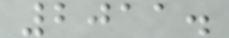2011.
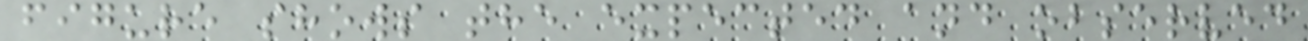figure shows the expected and observed
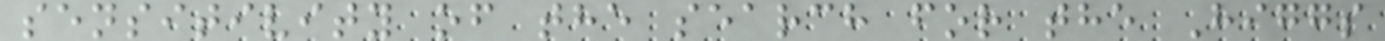sensitivity of the search for the Higgs
